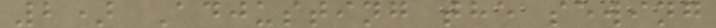2) Adjusting the sewing
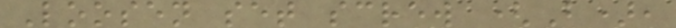Loosen set screw (B),
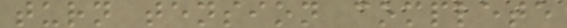turn tension complete
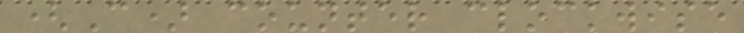(C) counter clockwise
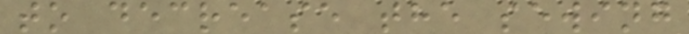to decrease the sewing
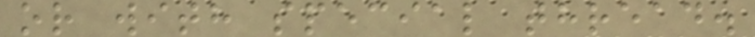or with special thread.
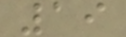19
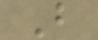B
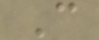C
